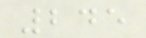245
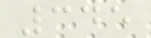345
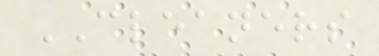CLEANERS
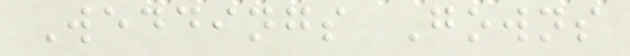Weddings Gowns
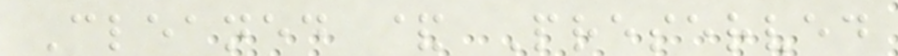Cleaned & Preserved
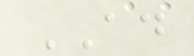AD
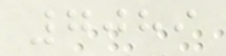7089
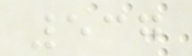537
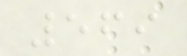569
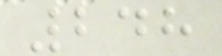248
